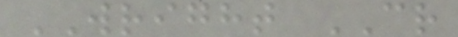WRIGHT CR
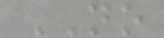NO
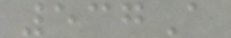537A
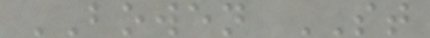BOWEN ST
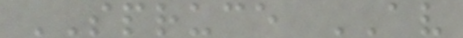SPRUCE AV
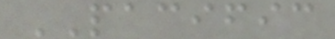PACIFIC
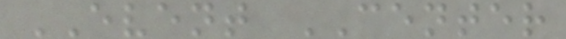EVENT CENTER
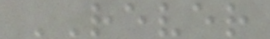REVER
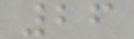26
